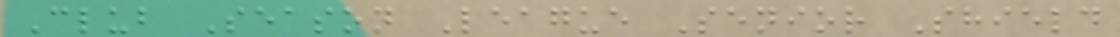Club Season League Senior Shield
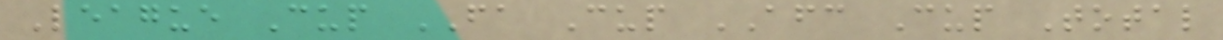League Cup FA Cup AFC Cup Total
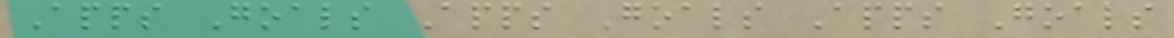Apps Goals Apps Goals Apps Goals
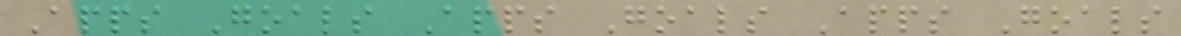Apps Goals Apps Goals Apps Goals
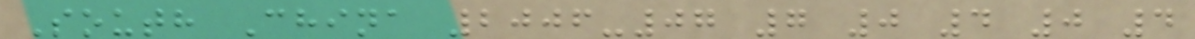South China 2006-07 7 0 4 0 4
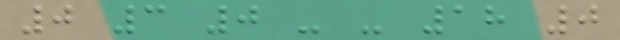0 3 0 - - 18 0
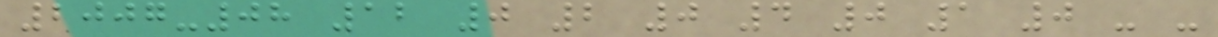2007-08 12 0 2 0 4 0 1 0 - -
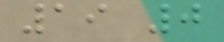19 0
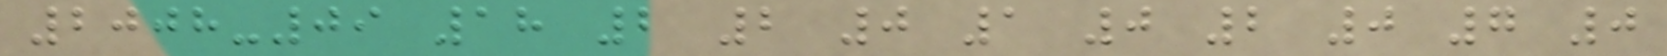2008-09 18 2 2 0 1 0 2 0 7 0
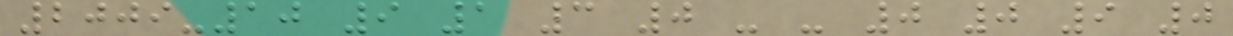2009-10 9 1 3 0 - - 0 0 9 0
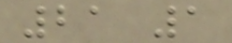21 1
